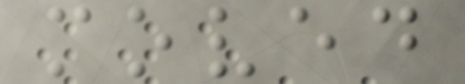moved
